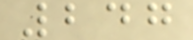247
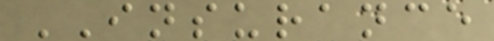INSURANCE
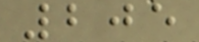205
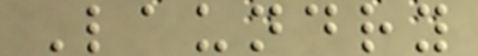Laundry
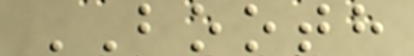BOOTH
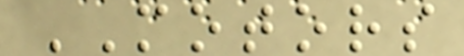MOTORS
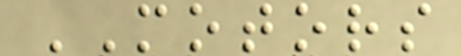MOTORS
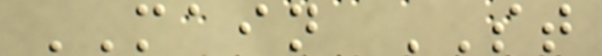MAIN ST
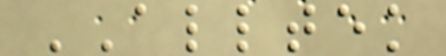ALLTEK
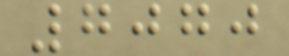7070
